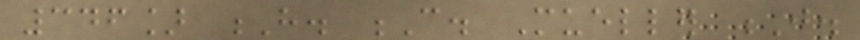346] H. C. Mueller J.
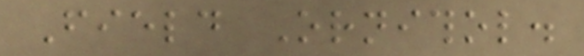Field Ornithol.
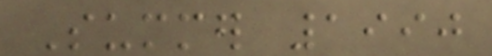Summer 1990
